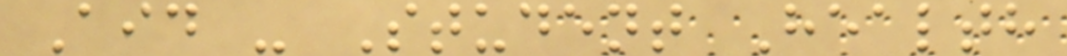Aid - Student Health
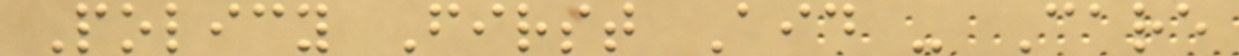Policy First Aid - Care
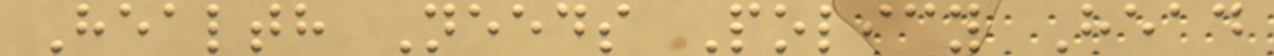Health Needs Policy Head
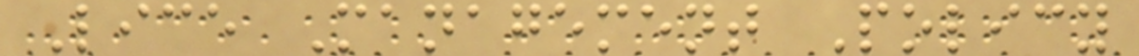Lice Management Policy
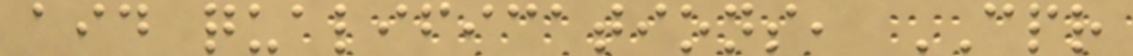aid qualifications, CPR
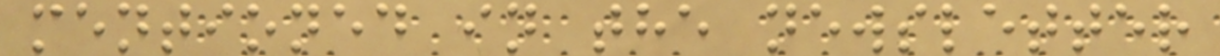mentioned in the newsletter
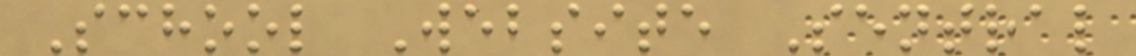School Website Sentral
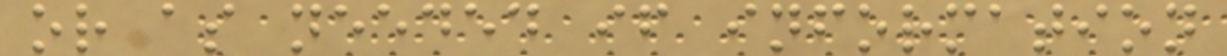or as needed if information
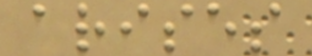arises
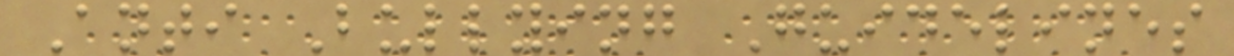Anti Bullying Guidelines
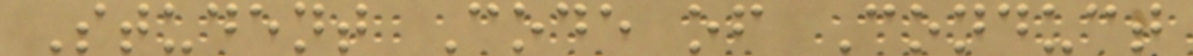Student Code of Conduct
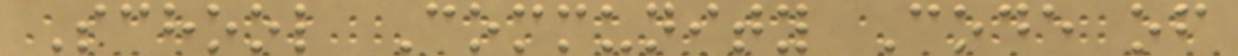School Community Code of
